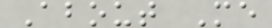About Me
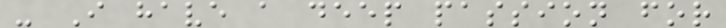- I have a deep passion for
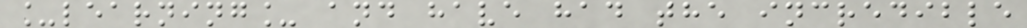_learning_ and have had the incredible
